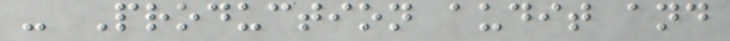- Production audit and
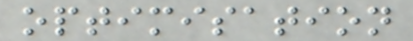optimisation
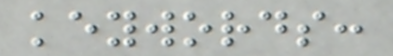keywords:
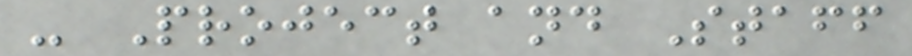- Project and Staff
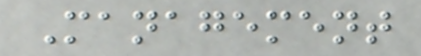Management
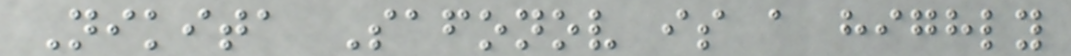Nikita Safonov is a highly
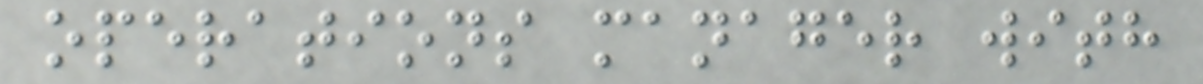operations manager with
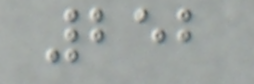252
